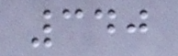340
